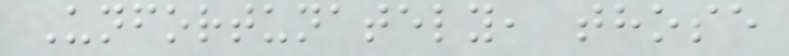Unfortunately, those
